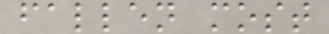fallen most
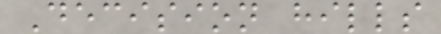Decision hills
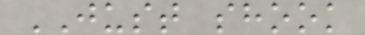JUST shook
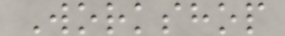Workshop
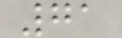71
